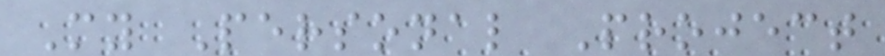My Personal Project
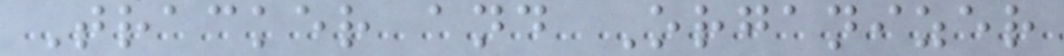Tracker and Organizer
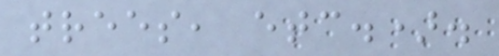trees, etc.).
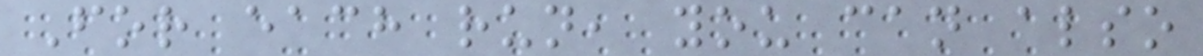For each run, you can also
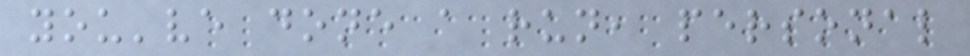you've done a run, personal
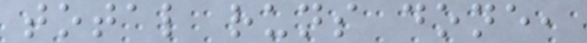total runs done,
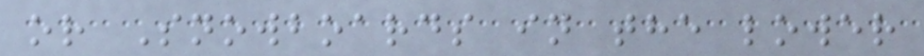or Snowboards in the lower
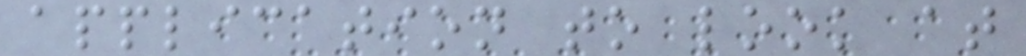application to look at
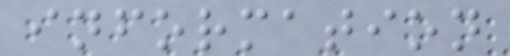information
